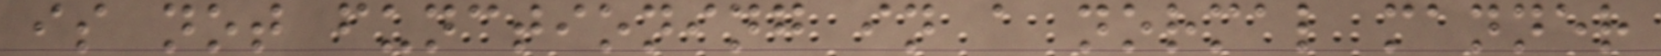is not functioning in a normal manner
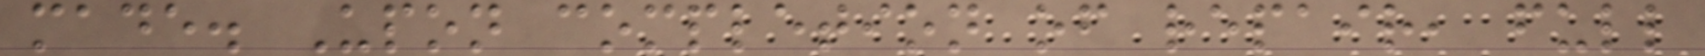made. Upon completion of repair, full
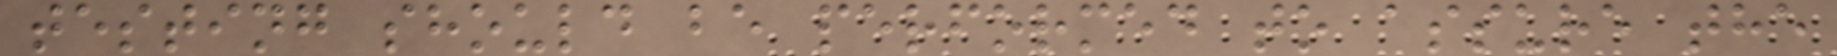testing should be performed to assure the
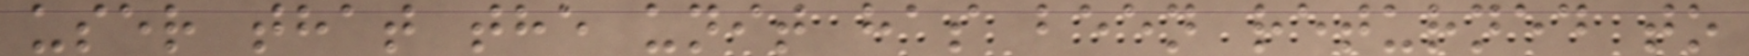user that the unit has been returned to
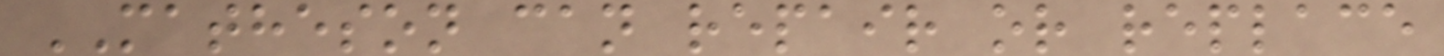MATHESON can repair or replace
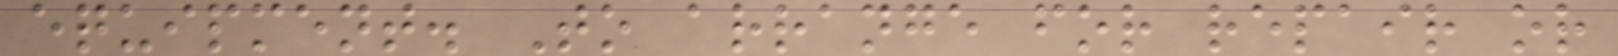equipment. To arrange for repair or
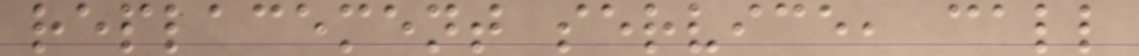replacement service, call
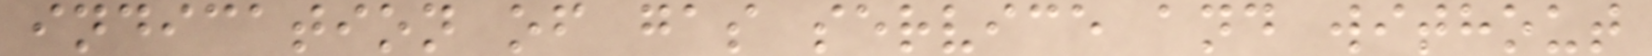indication of gas service and without
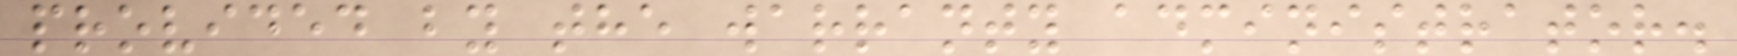provided by the warranty administrator.
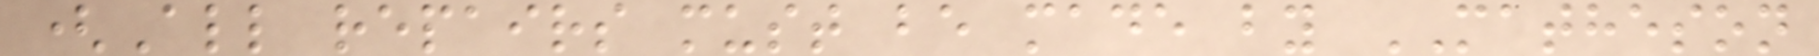(All repairs must be made by MATHESON
